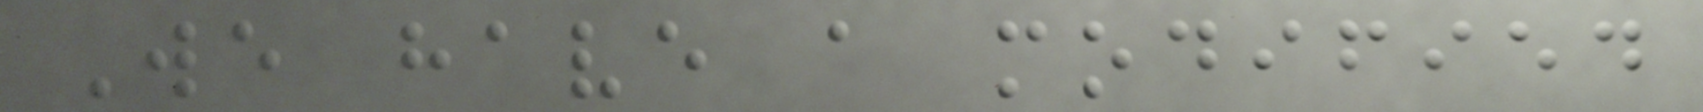We have a modified
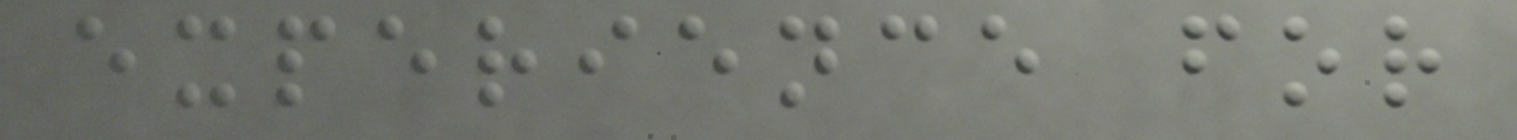experience for
